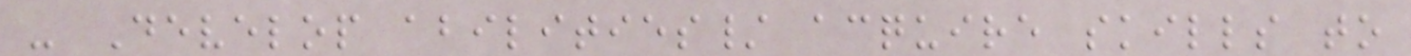- Develop abilities/ acquire skills to
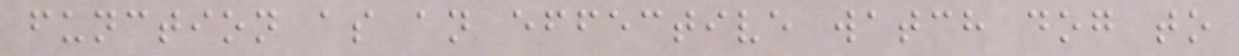function as an effective watch dog to
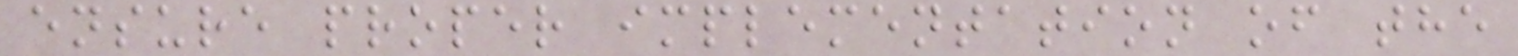ensure proper implementation of the
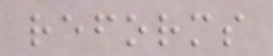reforms
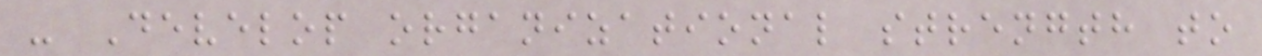- Develop organizational strength to
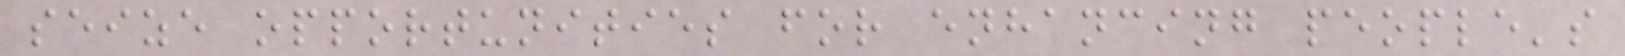seize opportunities for enhancing people's
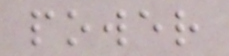power
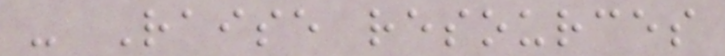- Raise resources
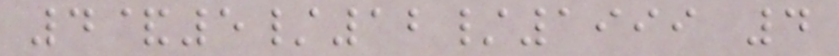4&5/12/1999 4
